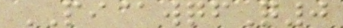PI@wqfQ0
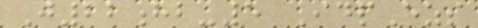J22hb-5 IdpEzs
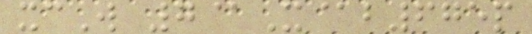xcW 7@X@b675p
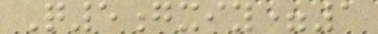Q5gxiy=1
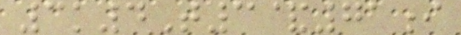3k4T3&71i
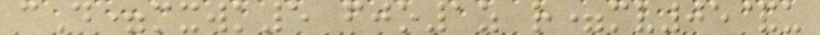cD=mxwk5 fjo1z r=mv05&u
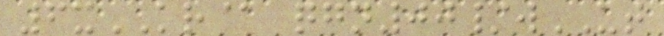6xKR@ qgn00/wUT
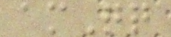amQq
